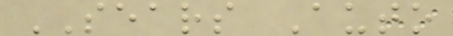SEARS Auto
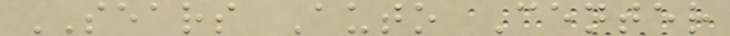SEARS Auto Center
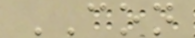CON
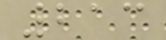213
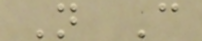N C
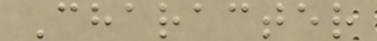Character
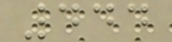444
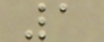1
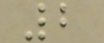2
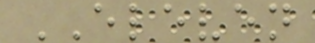ELEVEN
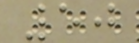50
